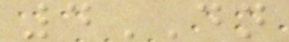4DN
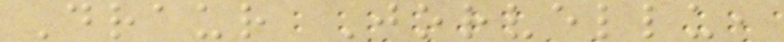Draur Jorvellu,
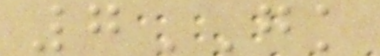7GK
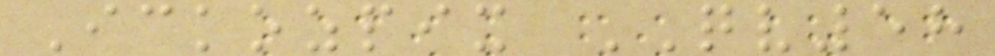Ickozpix QV58
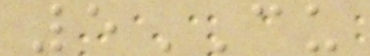5CU
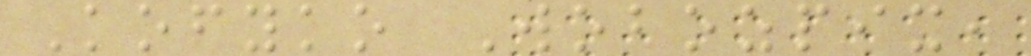Kofyko Wobozpix,
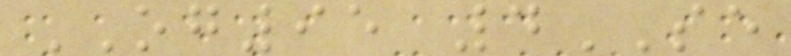OG95 4SE
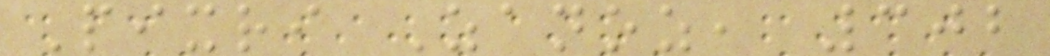Pixri Zanoz, 302
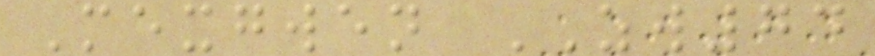Mexgwen ZW74
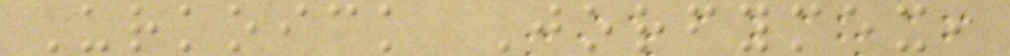Urkoick Jorfymex,
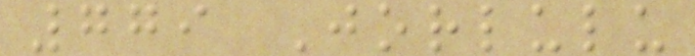779 Jorlulu
